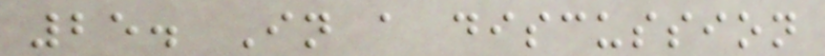25. In a discussion
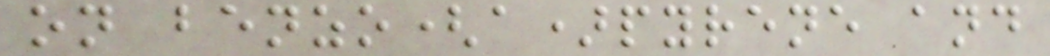on benzo(a)pyrene and
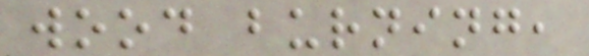wood burning,
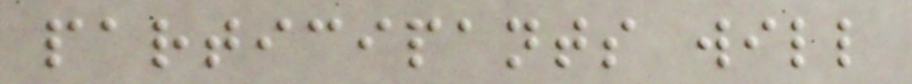participants will
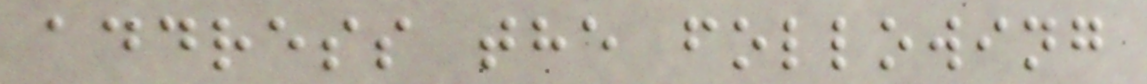address the following
